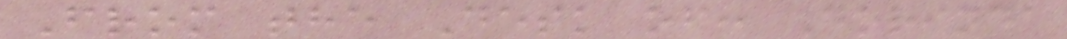From the Desk of: Dorinda
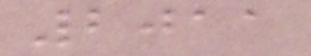2011
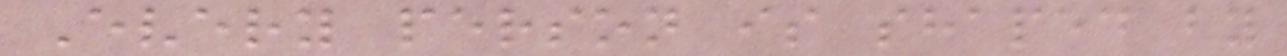Every person is shaped by
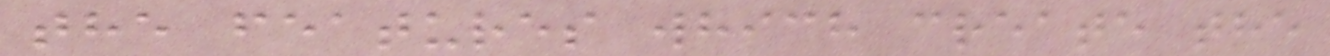the features which create the
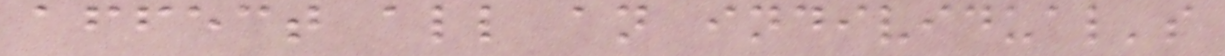affect all an individual's
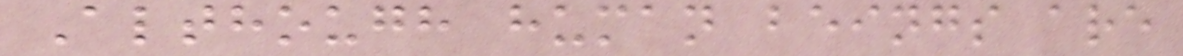Although human beings are
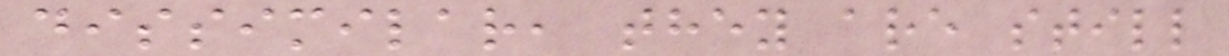dissimilar, they are still
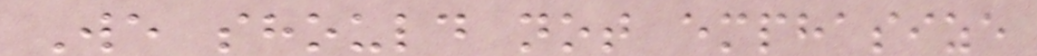We should not emphasize
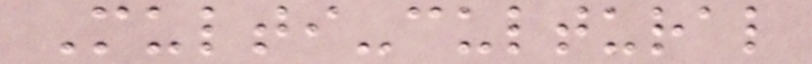Multi-cultural
